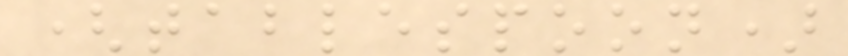(tablespoon)
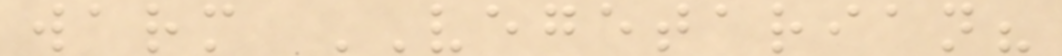warm VEGETARIAN?
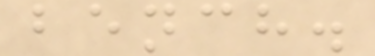bench.
